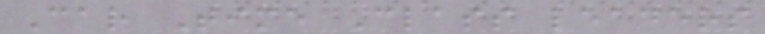Car Time Class leaders
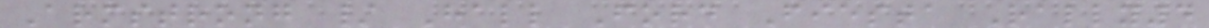Armstrong / Hall Ford Fiesta Rally4
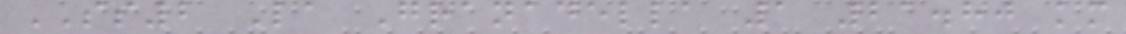SS2 La Granadella 1 21.80 km
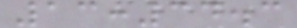13:34.3
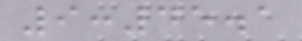9:45.1
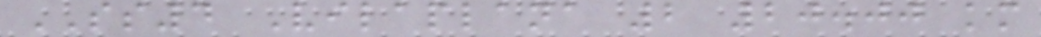SS4 Vilaplana 2 20.00 km
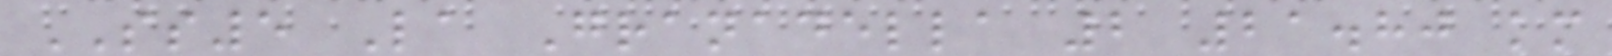SS5 La Granadella 2 21.80 km
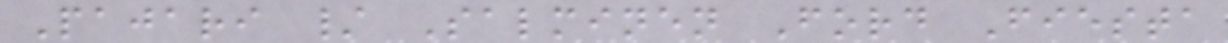Pajari / Salminen Ford Fiesta
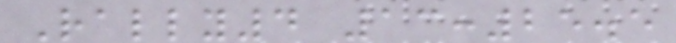Rally4 13:25.5
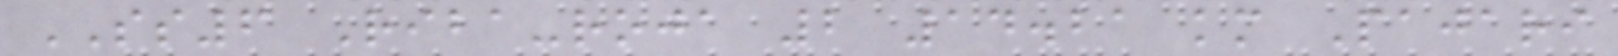SS6 Riba-roja 2 14.21 km Pajari
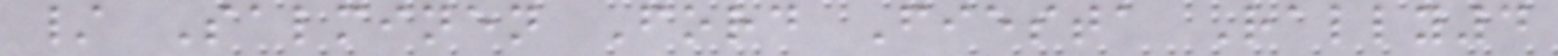/ Salminen Ford Fiesta Rally4
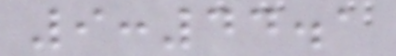9:44.1
